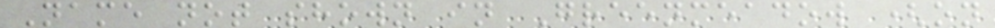Name not shown in Greenmeadow (on
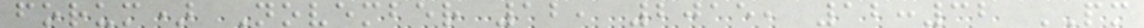forum) November 12, 2015, 12:32 PM
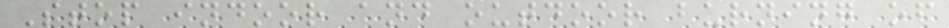Stop indoor and outdoor burning of
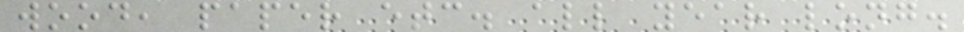wood, paper etc. all year long.
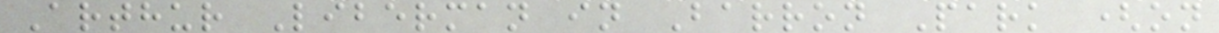Arthur Liberman in Barron Park (on
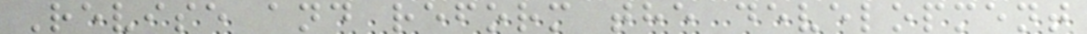Revise and reform the development
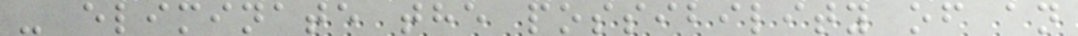- eliminate the possibility of an
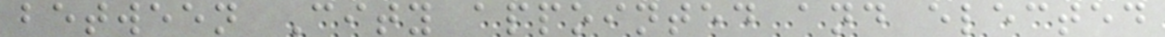between City appointed and elected
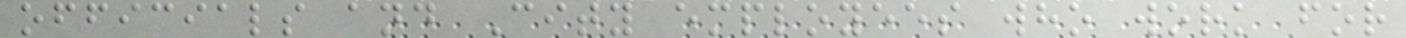officials and City employees who work for
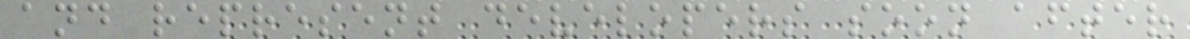and represent developers soon after
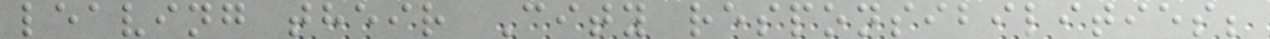leaving their City responsibilities;
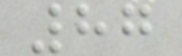87
